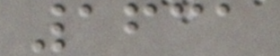1631
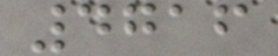4716
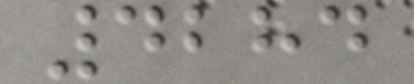4284
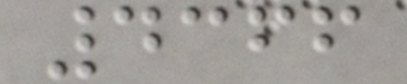4366
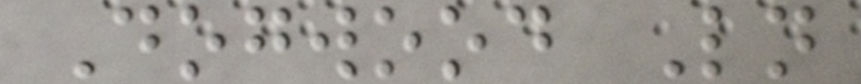Dogwood Ln
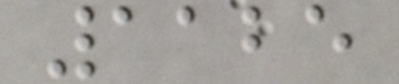1125
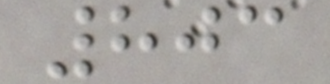803
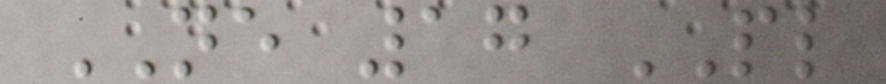NE 17 PL
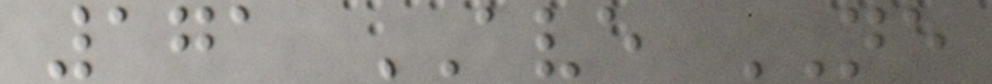171 AVE NE
